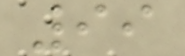99
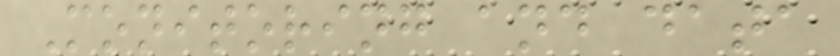Monitoring and data
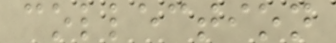collection
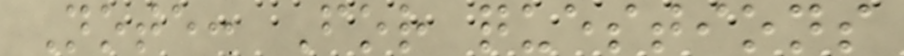Note: For questions
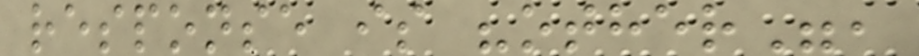response is "other",
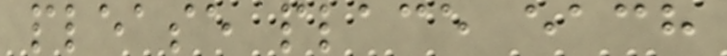please place each
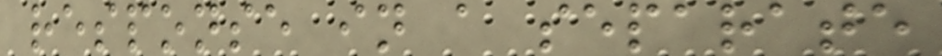response in a separate
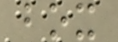box
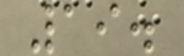19.
